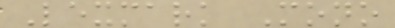Lexmark Mono
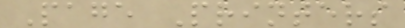Page Printers
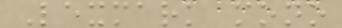Lexmark mono
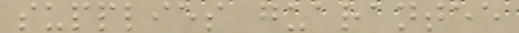supplies guarantee
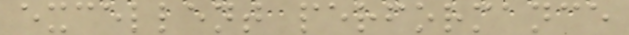excellent performance
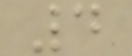4
